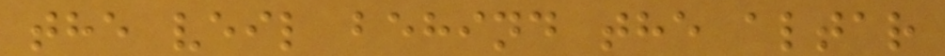the veil behind the altar
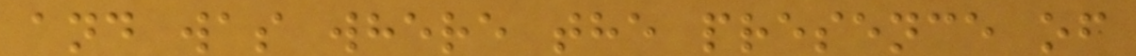and was where the presence of
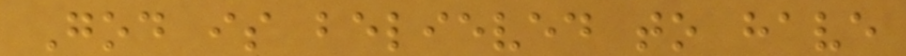God is believed to have
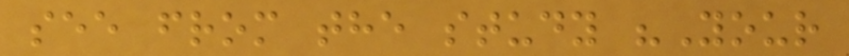see from the study "Your
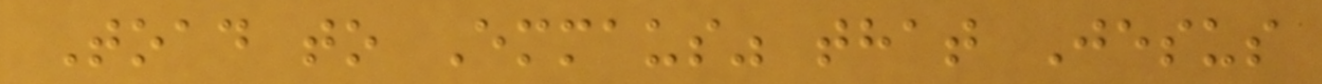Toad to Emmaus" that Jesus
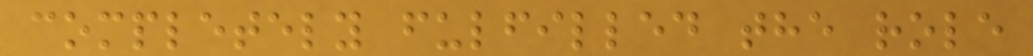completely fulfilled the role
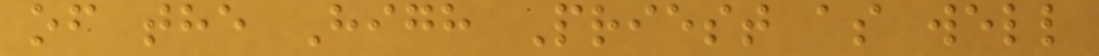of the High Priest as well
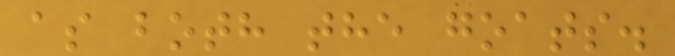as both the goats.
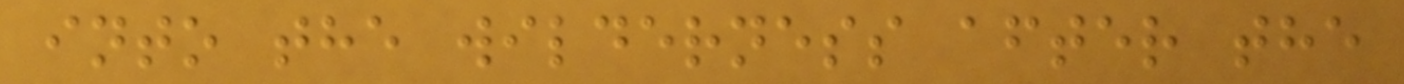into the wilderness after the
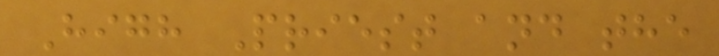High Priest and the
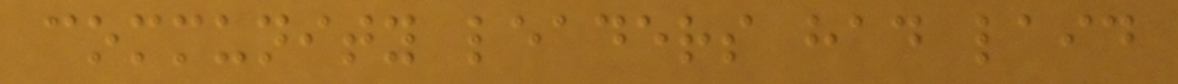community leaders had laid
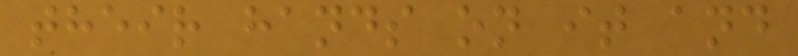their hands on it and
